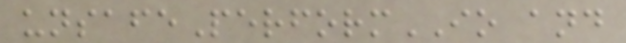unsafePerformIO and
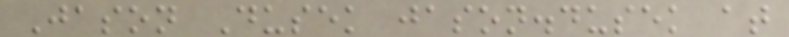Jason Dusek jason.dusek at
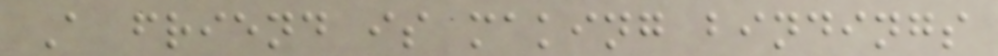A friend is making bindings
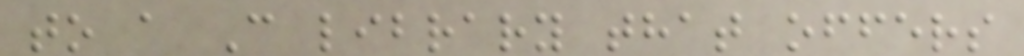to a C library that offers
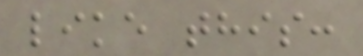like this:
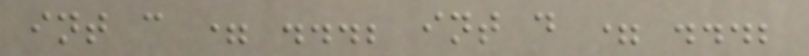int c = ...; int d = ...;
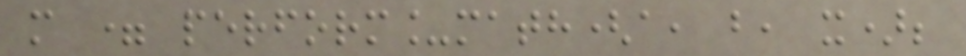m = perform_math(a, b, x);
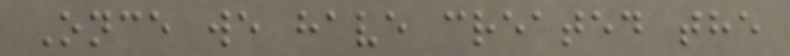Once we have created the
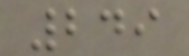249
